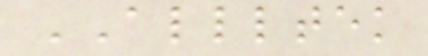ALLLTEK
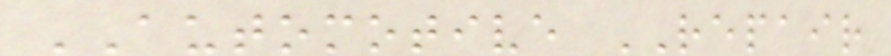AUTOMOTIVE REPAIR
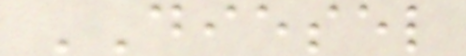DIESEL
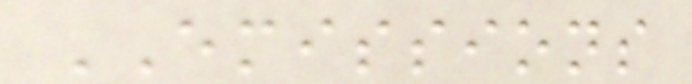EMISSIONS
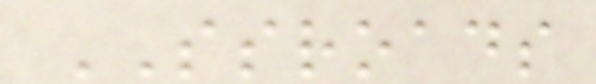SSROADS
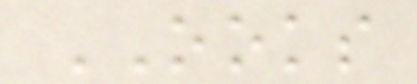OOKS
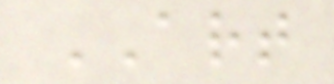ART
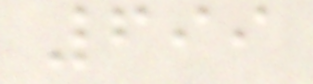699
